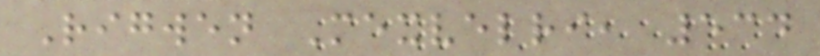Rigwen Mexvelri, 534
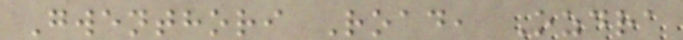Gwenthori Road, Ozdra
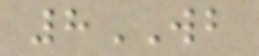8WB
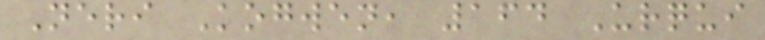Neri Kogwen, 164 Urqui
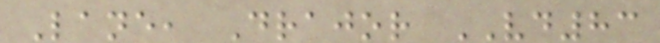Lane, Drajor VD83
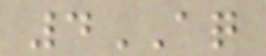4AQ
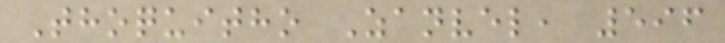Thoquitho Zanvel, 596
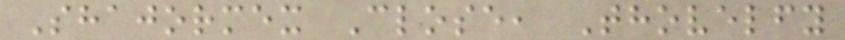Shajormex Close, Thovelfy
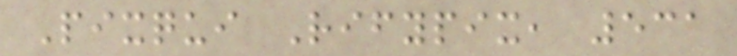Pixqui Rifypix, 531
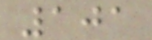101
